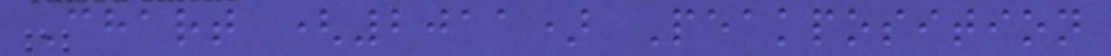Chart (2011) Peakposition
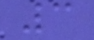3
